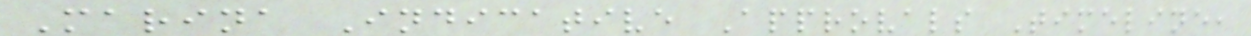Marina Indicative Approvals Timeline,
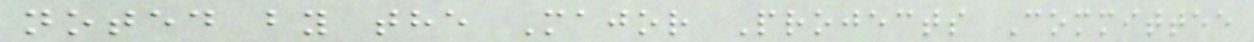noted by the Major Projects Committee
